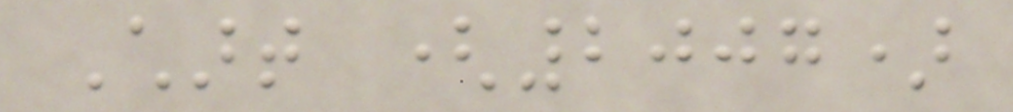Chart (2007)
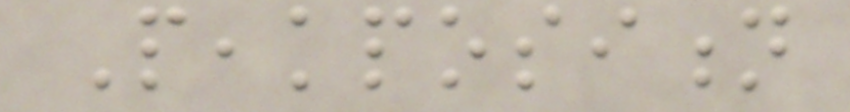Peakposition
